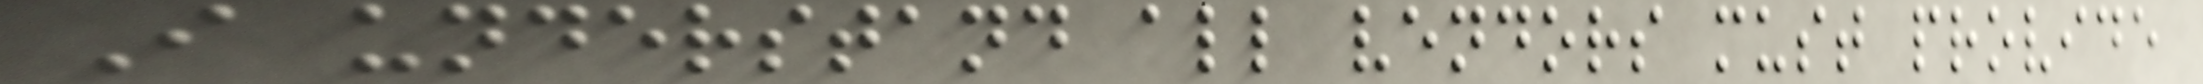I understand all vendors must provide
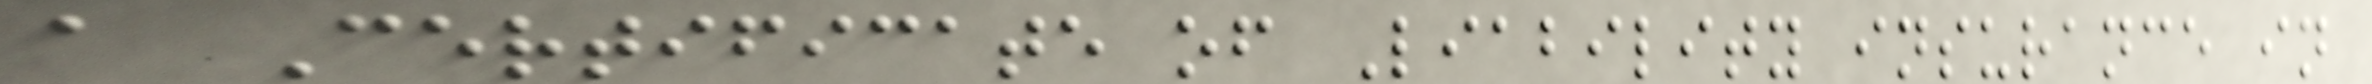a Certificate of Liability insurance in
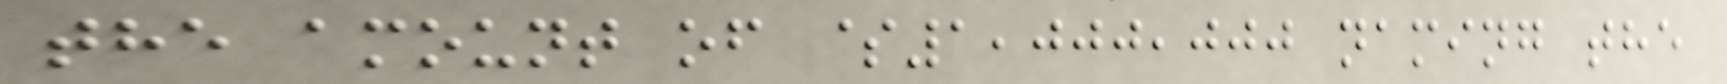the amount of $1,000,000 naming the
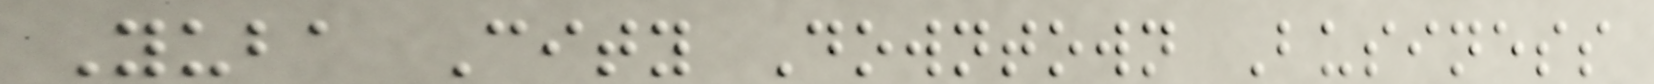Yuba City Downtown Business
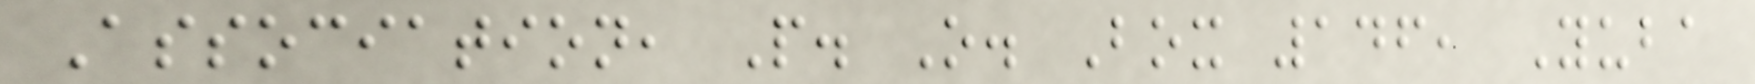Association, P. O. Box 146, Yuba
